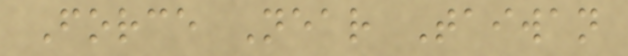Force Near Taiwan
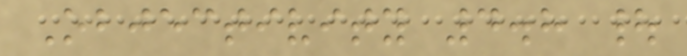Objectivity 4.8 |
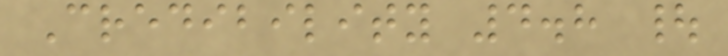Credibility 4.8 |
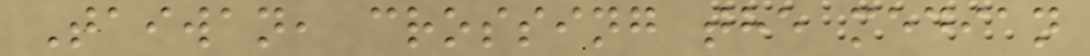Taiwan, crossing the median
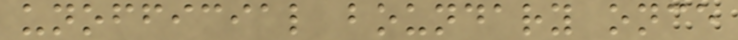unofficial boundary once
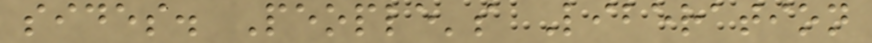sides. People's Liberation
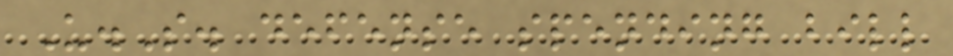U.S. defense spending bill
